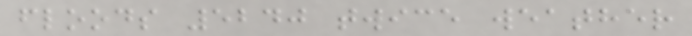floods 5240 twice weather
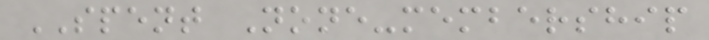SPENT None-membership
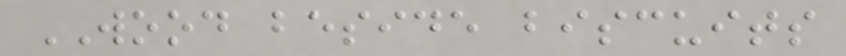WOOD beside biscuits
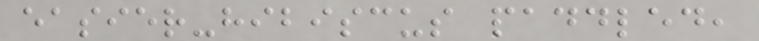easier-hibiscus paddled,
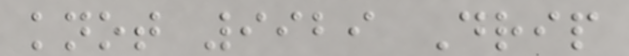knot 9929 Drip
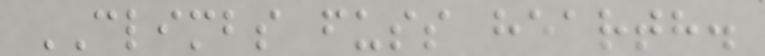CLIMBS fuss hearth.
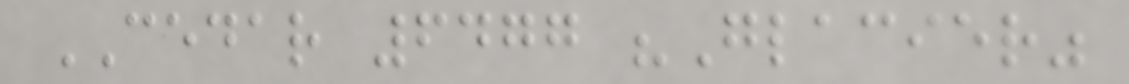CEDAR 6477 "Glacier"
